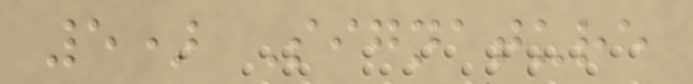5) Signature
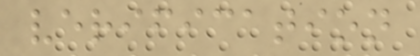verification
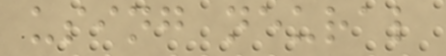using neural
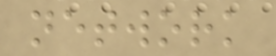network
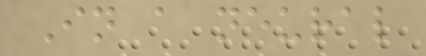In a neural
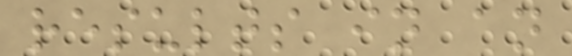results in an
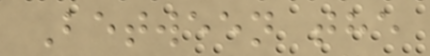Between the
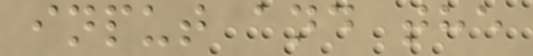input and the
